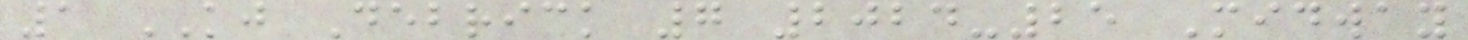1 KJ Debrick 7 2024-25 Midway
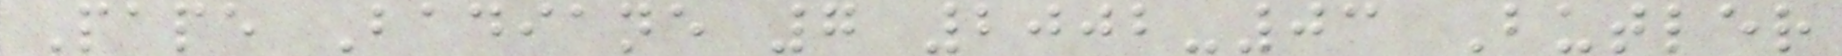Pape Badiane 7 2002-03 Butler
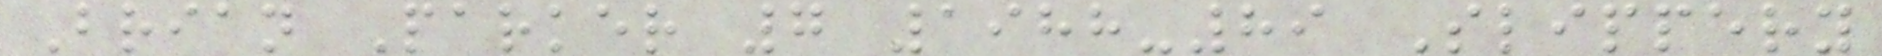Brian Parker 7 1988-89 Slippery
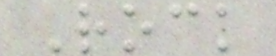Rock
